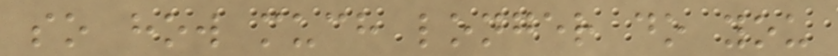so how much longer do you
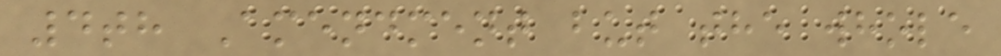4th Amendment but the whole
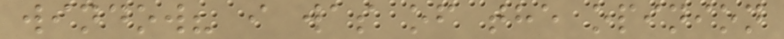window? i was of the opinion
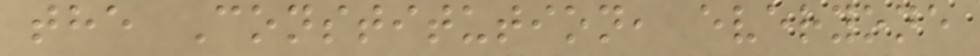the Constitution, everyone
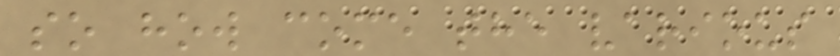so how come the various
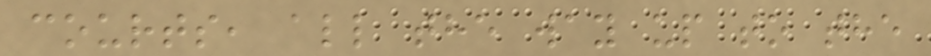courts, all the way up to the
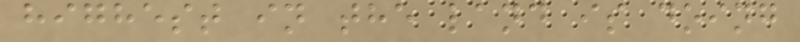highest in the land is doing
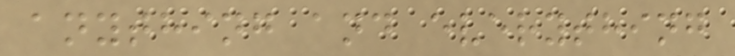anything and everything
